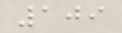109
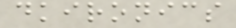dkironics
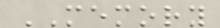MEMORY
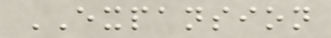EXPANSION
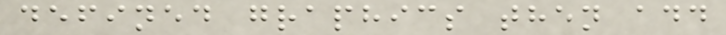defined graphics then add
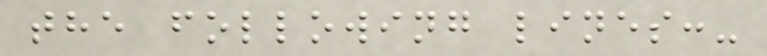the following lines:-
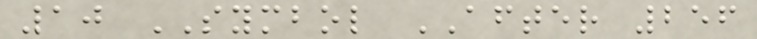10 SYMBOL AFTER 256
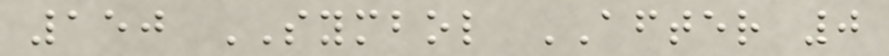150 SYMBOL AFTER 0
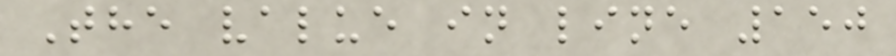The value in line 150
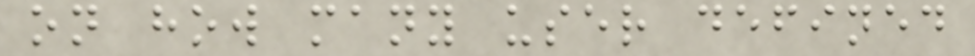on how many user defined
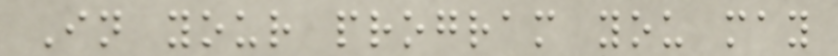In your program you may
